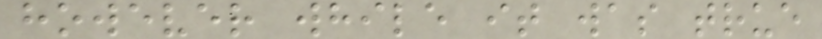however while it was true
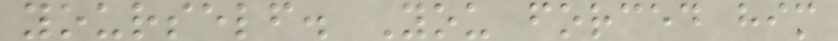yourself. You forced him
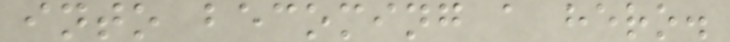into becoming a hero.
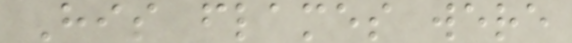His flames were
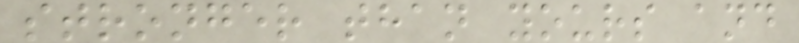stronger than yours and
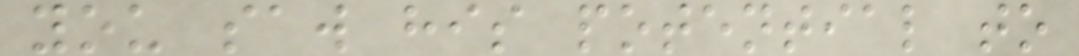you saw his potential to
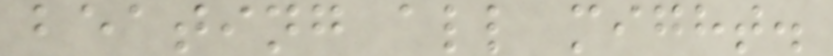beating all might.
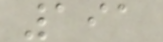191
